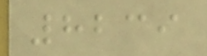8239
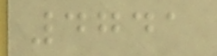4741
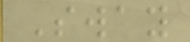Sway
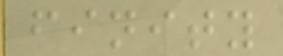finity
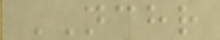NCHR
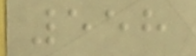558
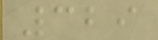329
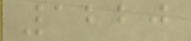1220
